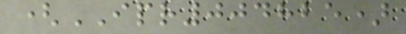(IPR004825)
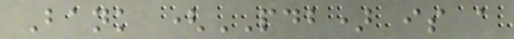Bank (PDB) is a
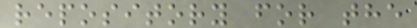repository for the
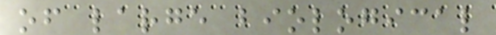of large biological
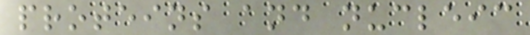proteins and nucleic
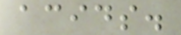acids.
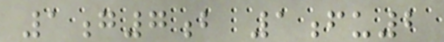1g7b 1fu2
